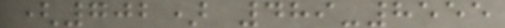(702) 489-8555
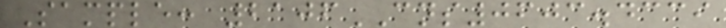Sample: 2106CNS0603.4339
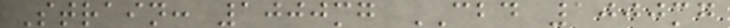Strain: 1000mg CBD 1000mg
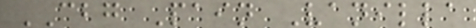CBG Pain Vanilla
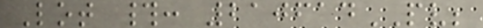Lot #: 210614PV;
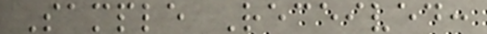Sample Received:
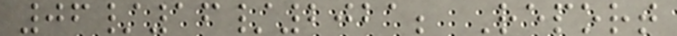06/16/2021; Report
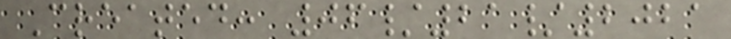Created: 06/21/2021
